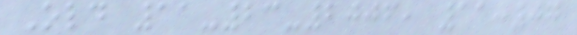Old 11-23-2006, 11:07
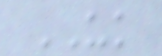UK
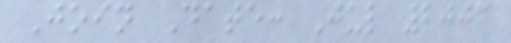Join Date: Jul 2003
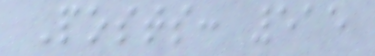Posts: 515
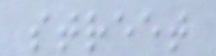street
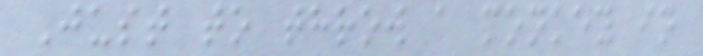Just to throw a monkey in
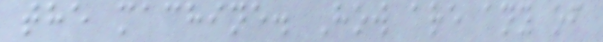the machine. How are any of
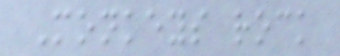Monkeys rock
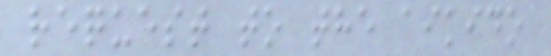request to the aikido
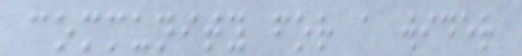community for a wider
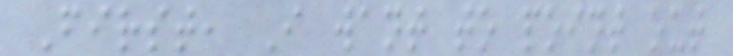First, I want to point out
